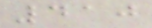410
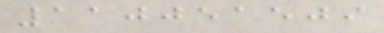110051509
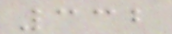332
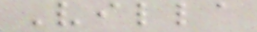Villa
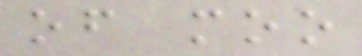of moo
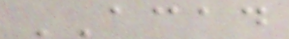ACAD
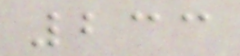233
